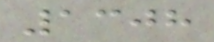1308
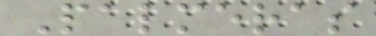Palmeras
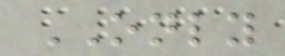ONLY
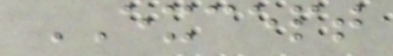EXCEPT
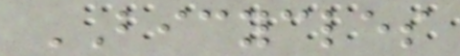BICYCLES
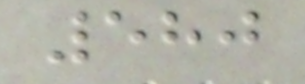580
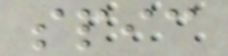spic
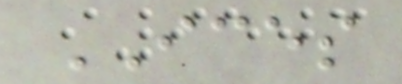ICES
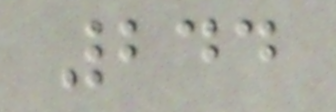244
